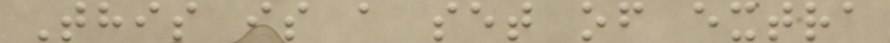This is a set of extra
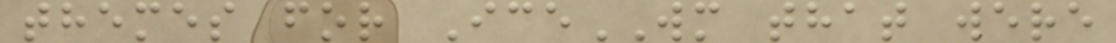themes for IceWM that were
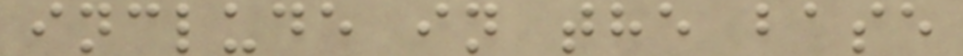include in the base
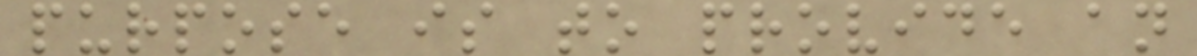purpose is to provide an
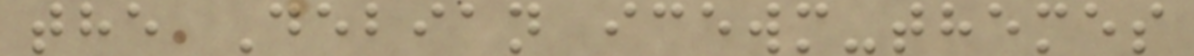the Debian icewm-themes
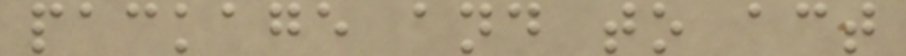package and to act
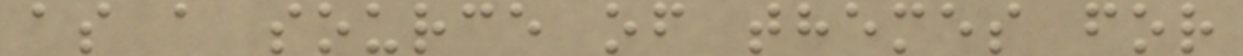as a source of themes for
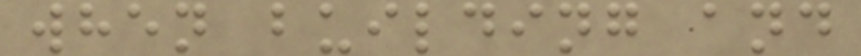when building and
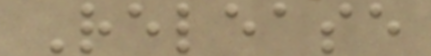Release
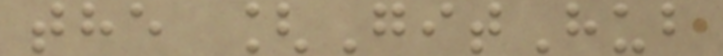the [GitHub
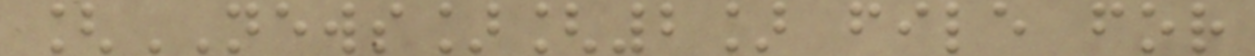[NEWS][2] file for
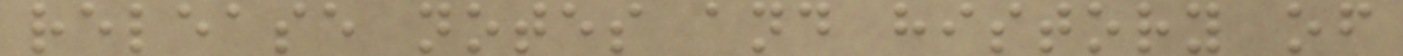release notes and history of
